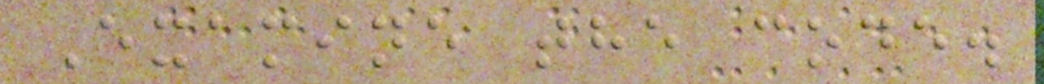Examine the code.
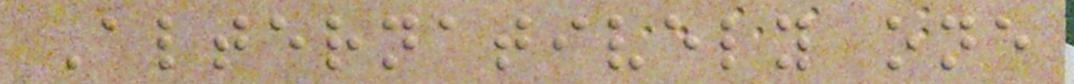Alternatively one
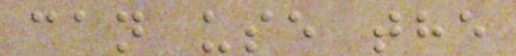can use the
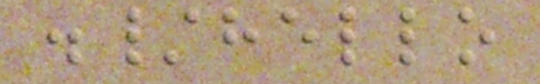./hello
